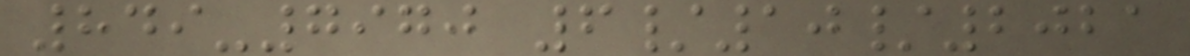849-7970 6/10/2021
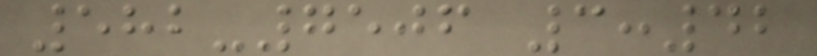582-7506 3:42
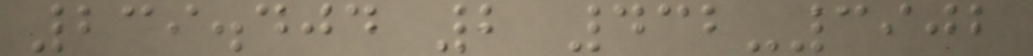239.404 2 432-3902
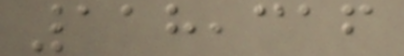118,316
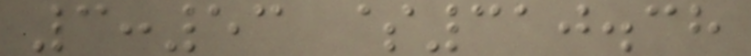3:53 $310.38
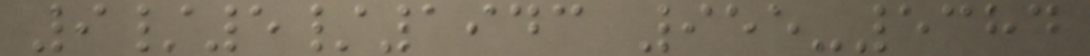9/5/1943 955-5384
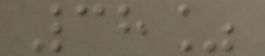38%
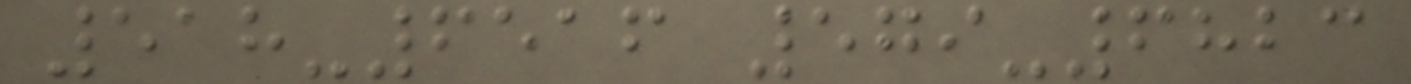518-6516 579-6823
